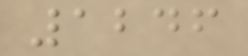1246
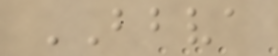BBVA
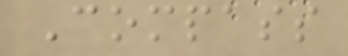Compass
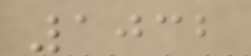1032
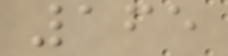165
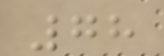78
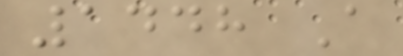1448 A
